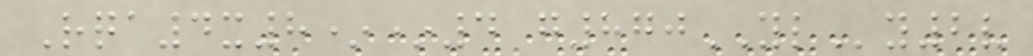Rqa4x8**4 g870YLy2v
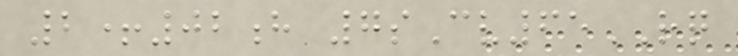2+02h 7sCv65RQ
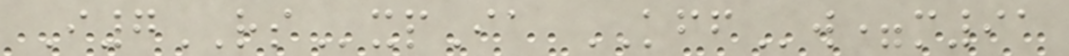I7RSxpIa KFFw=m91
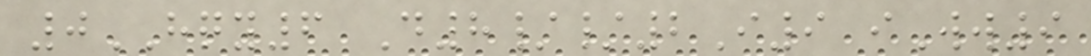0HQY6 D8//2I9 iWw9
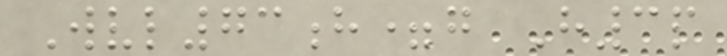Wvl73h=g H3p
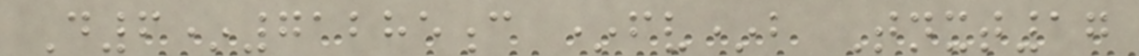D6*71285c *fv*b Tnxt17
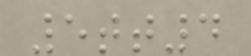5tt4
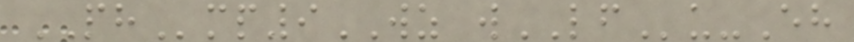PHmp9WZ wLFu-Eh
